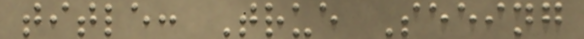title: True Seeing
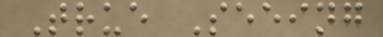True Seeing
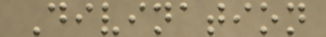Divination
